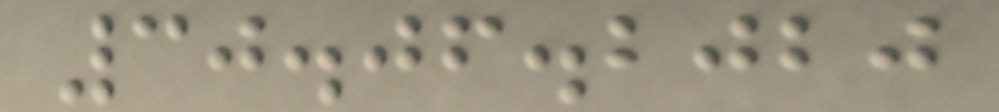30.06.2020
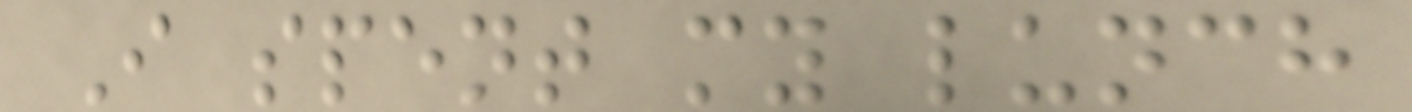I spent my lunch
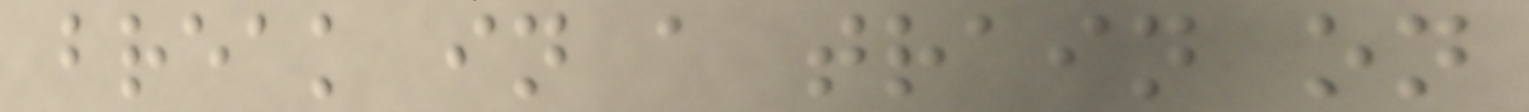break in a train on
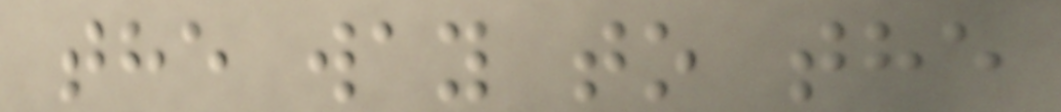the way to the
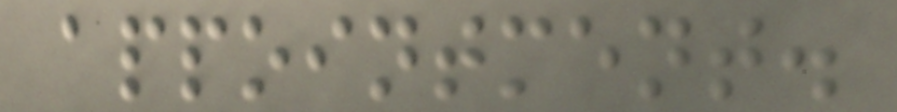appointment.
